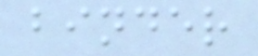binder
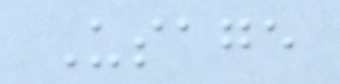Usage
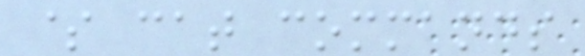$ cat commands
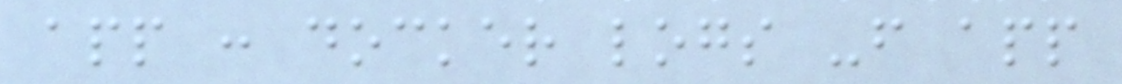app : docker logs -f app
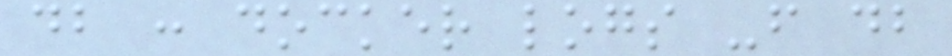db : docker logs -f db
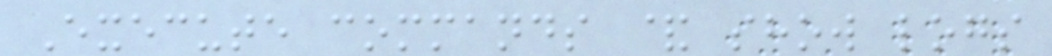Execute commands & show logs
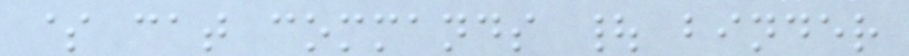$ cat commands | binder
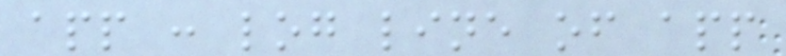app : log line of app
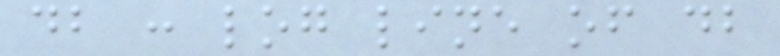db : log line of db
